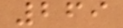269
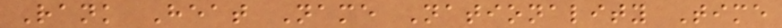Rank Heat Name Nationality Time
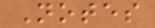Notes
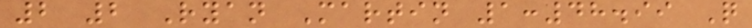2 2 Ryan Martin 1:48.99 Q
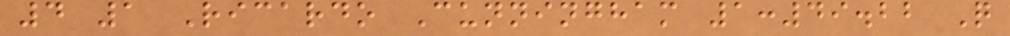4 1 Ricardo Cunningham 1:49.22 Q
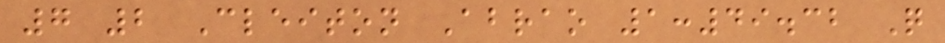7 2 Cleiton Abrao 1:49.32 Q
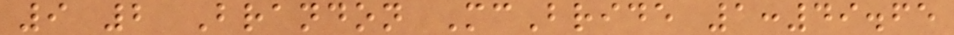9 2 Brandon McBride 1:49.65
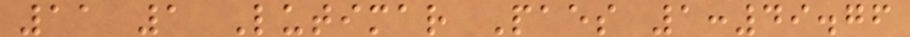11 1 Lutimar Paes 1:49.76
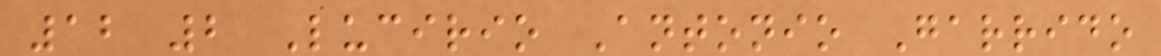12 2 Lucirio Antonio Garrido
